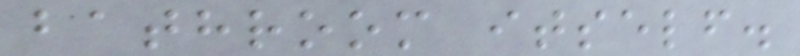bathroom itself.
